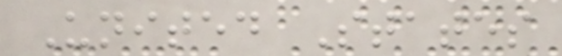United States
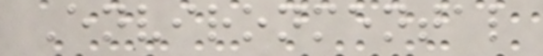Environmental
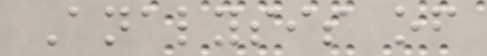Analysis of
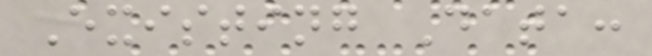Existing Data:
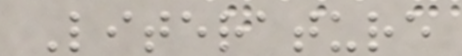Literature
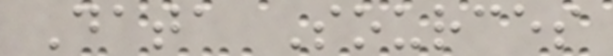Data Sources
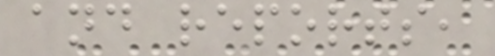and reports,
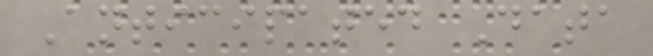Anticipated Data
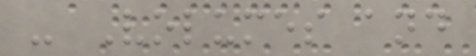- Volumes and
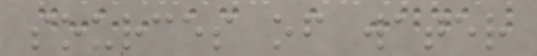sources of water
